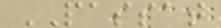PASSAT
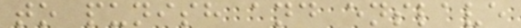to punish and enslave
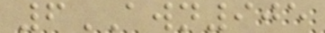6AWN905
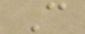C
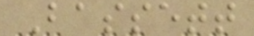Bassett
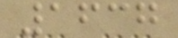1637
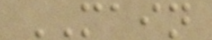MAIN
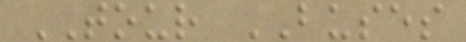TOUR BUSES
